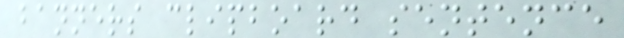banners clipboard sentence
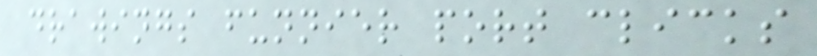drawings funnier port clicks
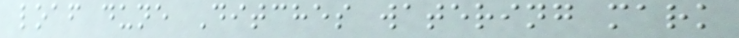loaf dune Ditches watering mark
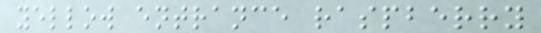yellow entrance raspberry
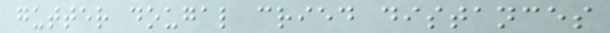gutter dougal cried distances
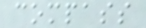compass
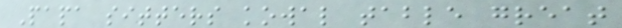Papa sitters kowal table great
